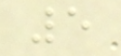5
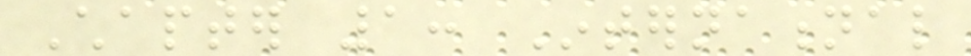Chapter 1: International
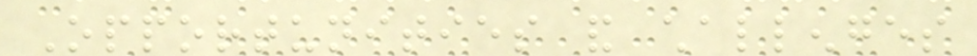Opportunities and challenges
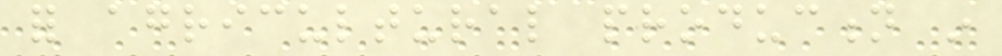for agricultural production in
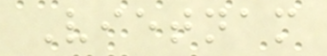Vietnam
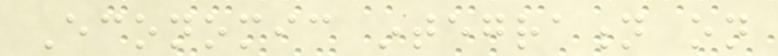Economic integration on
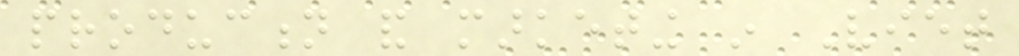production and marketing in Viet
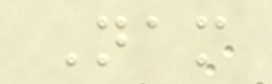Nam
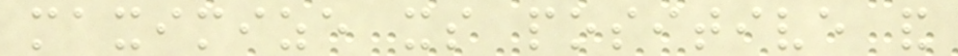maximize its positive and
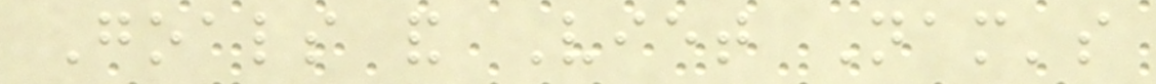Goals and Viet Nam's
